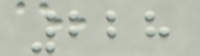228
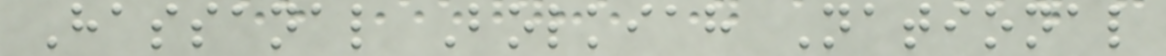Hassanal Bolkiah National
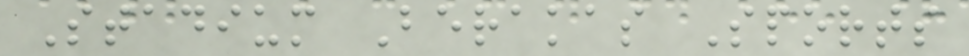Stadium Berakas Sports
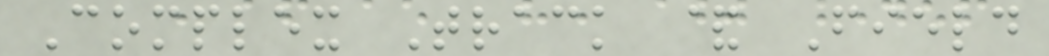Complex Track & Field
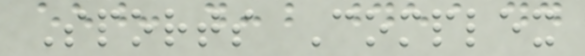Sports Complex
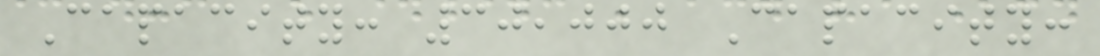Capacity: 30,000 Capacity:
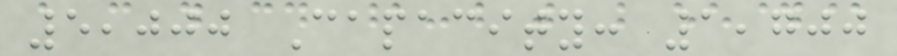5,000 Capacity: 1,700
